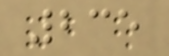235
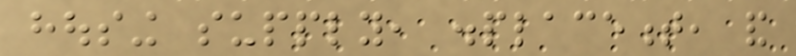housing supply, displacement, and
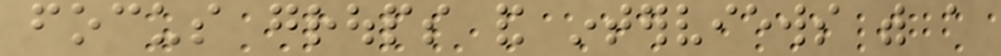focus groups and interviews with a
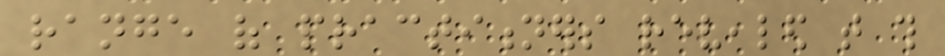range of practitioners revealed that this
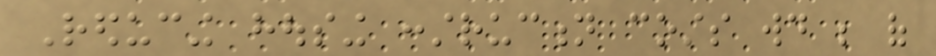Reducing housing construction costs would be of
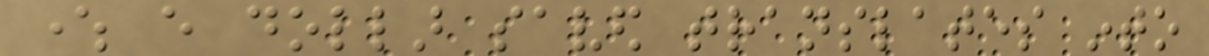where every dollar saved translates into
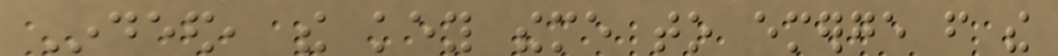Indeed, the key theme to emerge from the
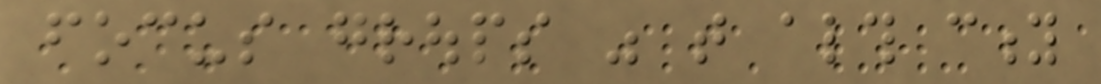focus groups was that although city
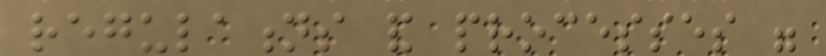regulations and processes were
